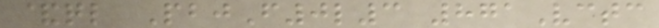&ql PbjF0l3 871Vctc
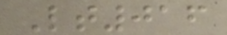Lt016
